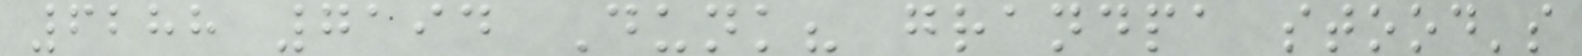6288 7194 Dunk? grandpa stood's
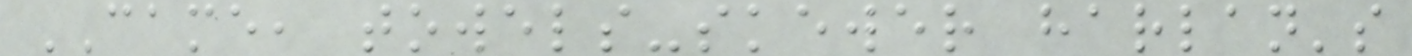CAME, towels-skewer harlan's
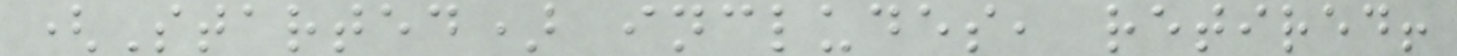(Started) includes, retired!
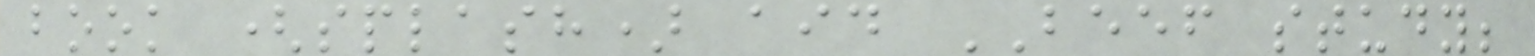book (splash) aid BEEF study;
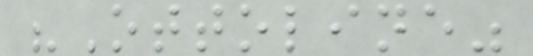"Ottoline"
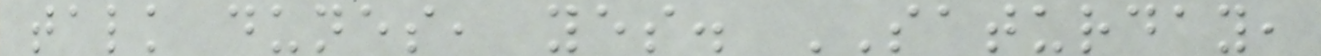talk dunes, yes. SATURDAY,
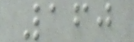160
